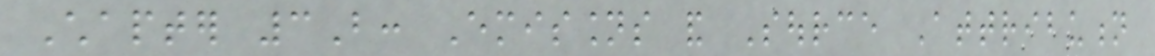Chapter 3B: Emissions and Source Attribution
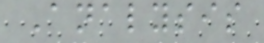Analysis
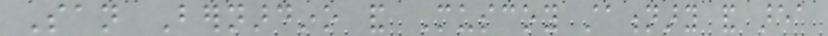San Bernardino and Muscoy stationary and area
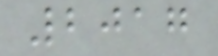2017
